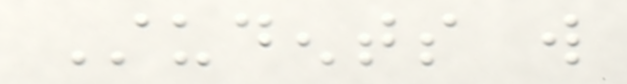Students will
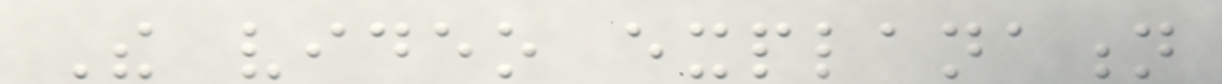The video explanation
